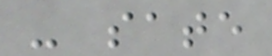- sate
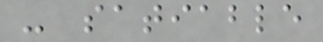- satiable
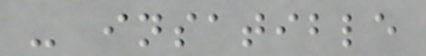- insatible
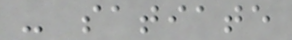- satiate
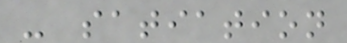- satiation
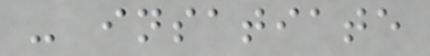- insatiate
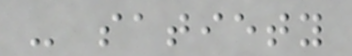- satiety
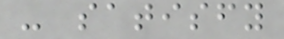- satisfy
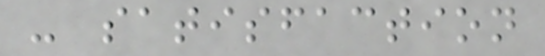- satisfaction
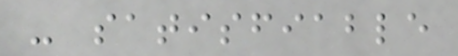- satisfiable
